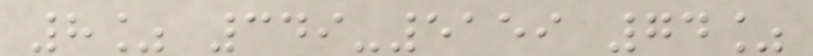8% 349-5159 74%
